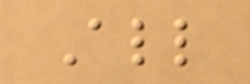All
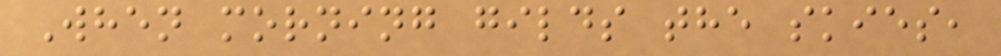When morning gilds the skies,
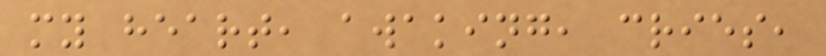my heart, awaking, cries,
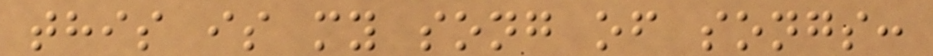this is my song of songs:
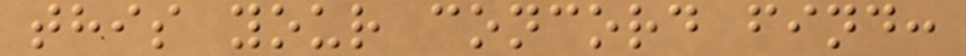this your concord find:
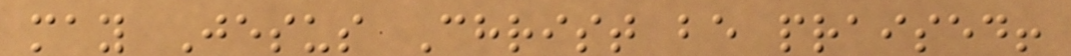may Jesus Christ be praised!
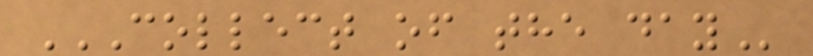COLLECT OF THE DAY
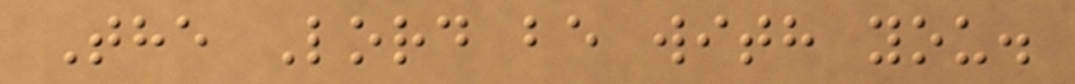The Lord be with you.
